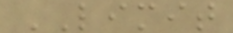LIMIT
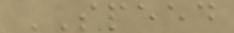SPEED
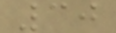30
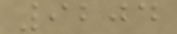9204
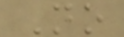No
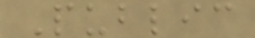Public
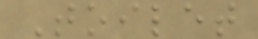Toilet
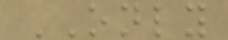ONLY
